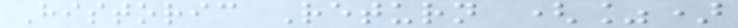Historic Return (%)
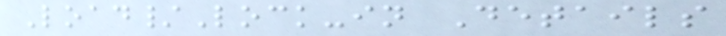Load/Lock-in Details
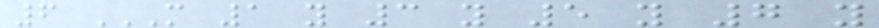6 M 1 Y 3 Y 5 Y 7 Y
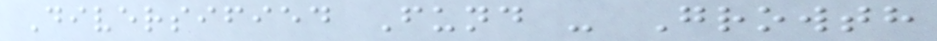Diversified Fund - Growth
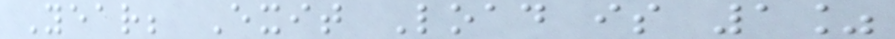Year; Exit Load is 1%
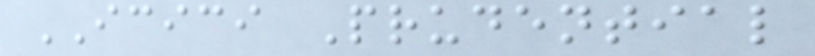ICICI Prudential
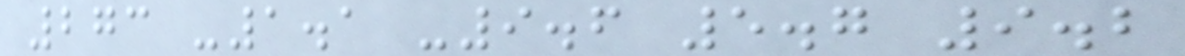273 -1.1 -9.6 5.7 9.2
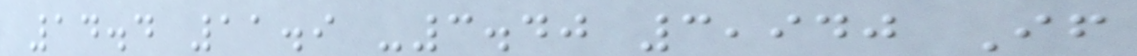14.4 11.9 -3.40 3,940 If
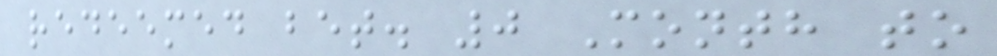redeemed bet. 0 Month to
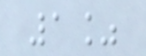1%
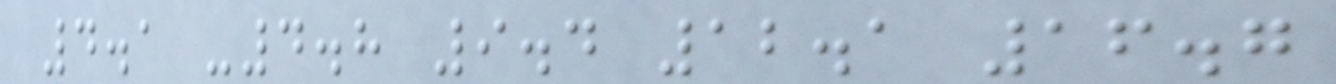4.1 -4.8 9.4 12.1 16.7
